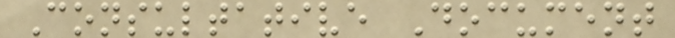Consultative Document
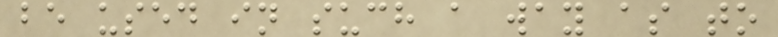be used in such a way as to
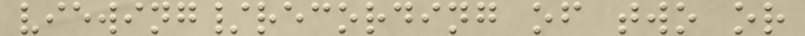viewing/recording of two or
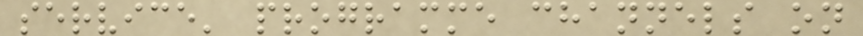service' programme channels on
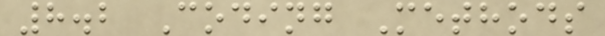8.2 Coding Methods
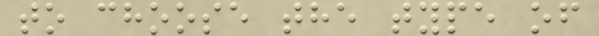to choose the type of
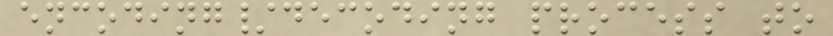encoding/decoding process to
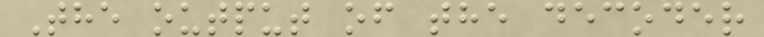The output of the decoder
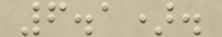6.1).
